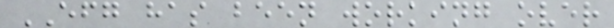EFG has been working over
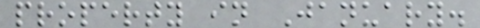property in January.
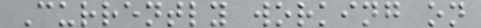Currently working on
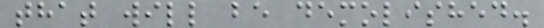that will be demolished.
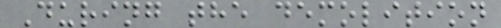During the demolition
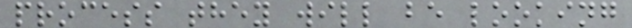process they will be looking
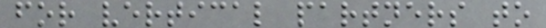for vertical partners to
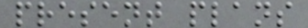present plans
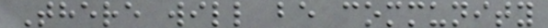There will be community
